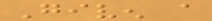Given a
